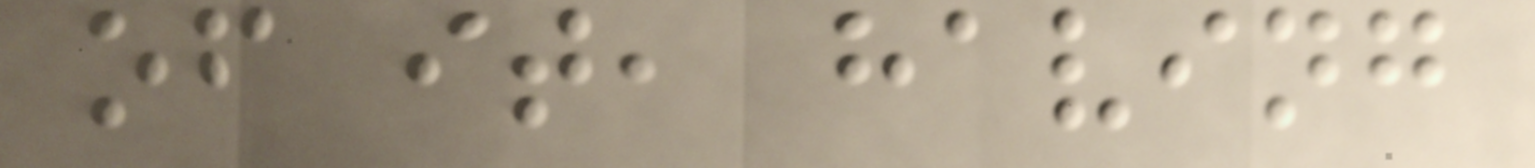of it, having
